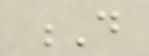D
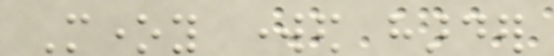Money worked harder
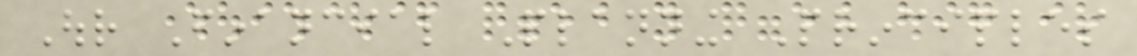Our Financial Planning Principles
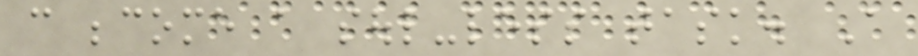can become a soul-less task. A
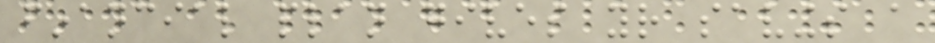financial plan gives your savings a
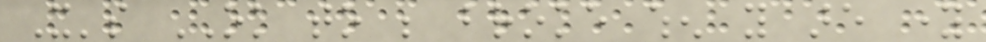It's OK to be broke when you are young
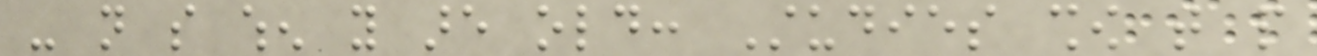- not so when you are old: Studies show that people
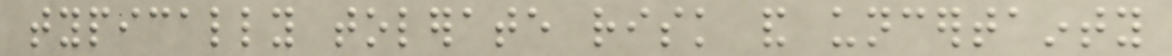typically tolerate risk and uncertainty
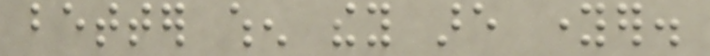better when they are younger.
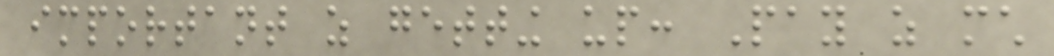important as getting up: Pay as much
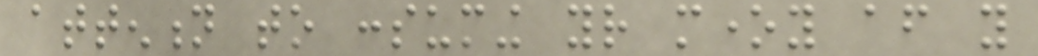attention to consuming your money after you
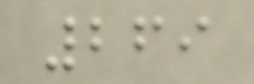269
